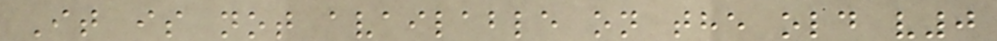It is not available on the old v0
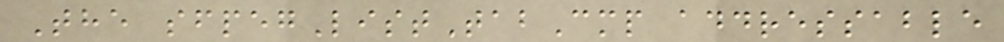The sfpegListTabCmp addressable
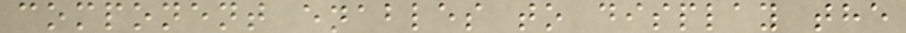component enables to display the
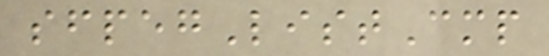sfpegListCmp
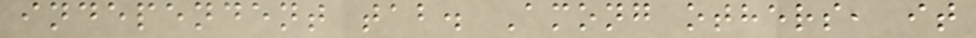independent tab. Among others, it
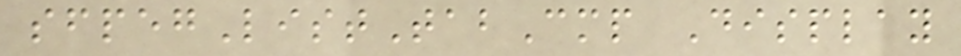sfpegListTabCmp Display
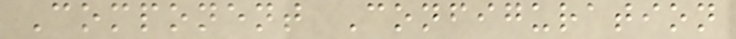Component Configuration
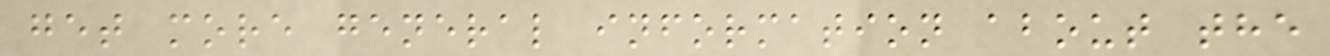get more general information about the
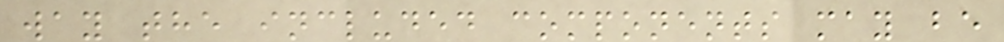way the included components may be
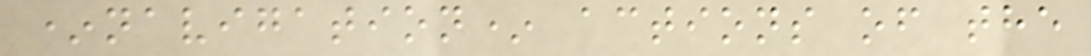*navigation* actions of the
